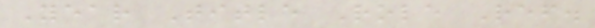Year Title Role Ref.
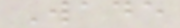Wade
